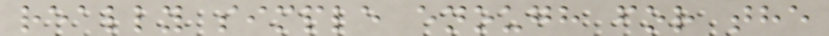really simple enough for the
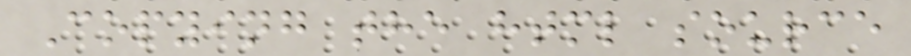Copying the html source
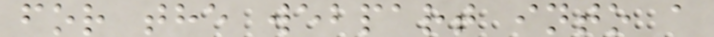for the webpart into a
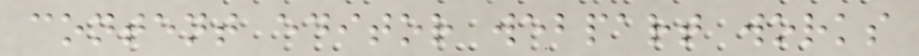content editor webpart works
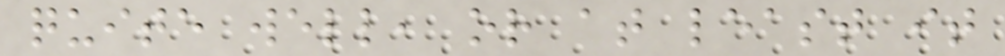quite well, or at least it
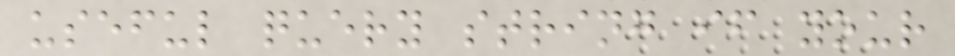useful query string if your
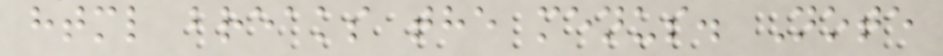html breaks the menus. Note
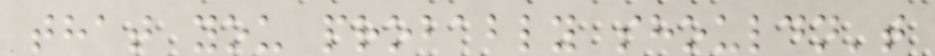that you probably shouldn't
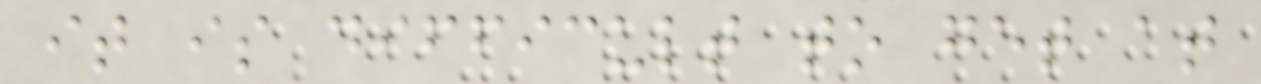it is difficult to get at
